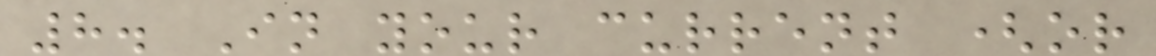8. In your current (or
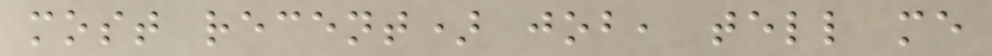most recent) job, tell me
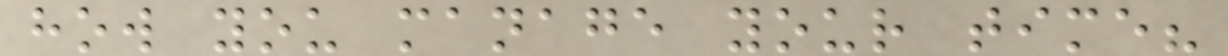how you manage your time?
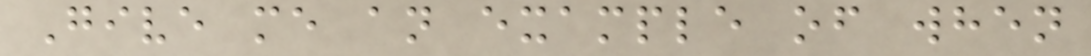Give me an example of when
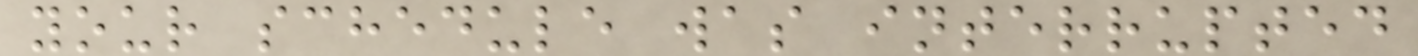your schedule was interrupted
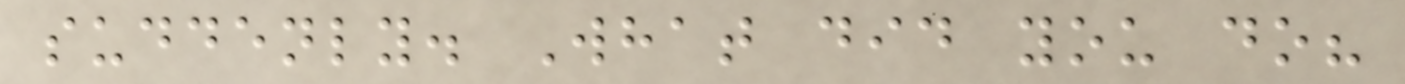suddenly. What did you do?
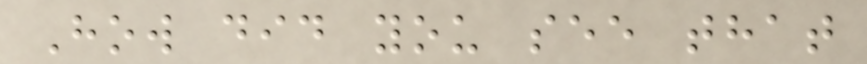How did you see that
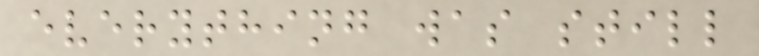everything was still
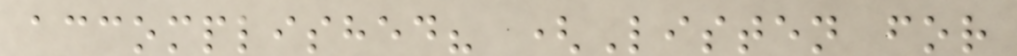accomplished? (Listen for
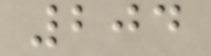204
